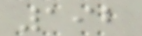192
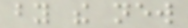by the new
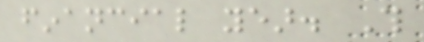financial year. This
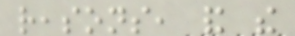reasons, and the
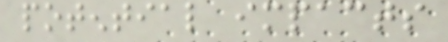potential impacts
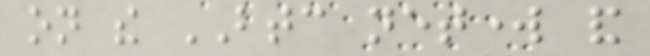on the BTC network and
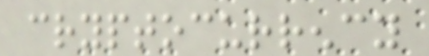cryptocurrency
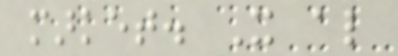market. It also
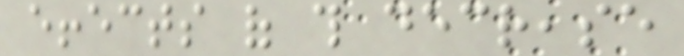effects of this decrease
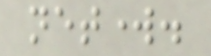network.
